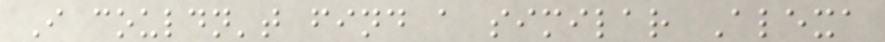I couldn't find a similar Alexa
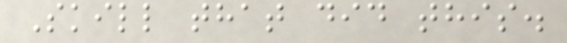Skill that did this.
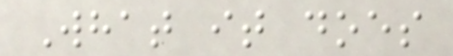What it does
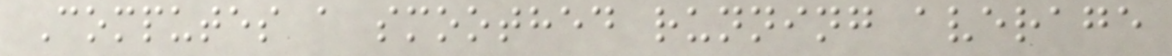Computes a smoothed running average
